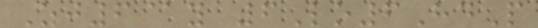Zj6@y 6Lo6HdP
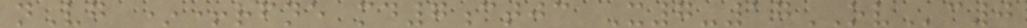nVg *+rfne md7ctjc X7-17OVc0
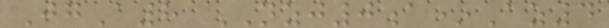JgA8 NZJ0a*Az4
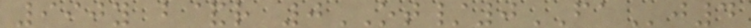990y b&r 0OT/0FAj4
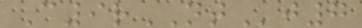C9rNTj7
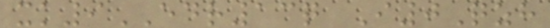xk9EDR13q I0Qzh
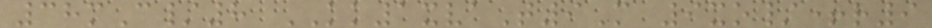38mC/8 KK1xvaT9M 9xo/+r9
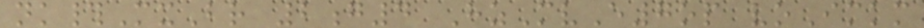nk#MxBr 2g4 HzMvE7op voImkm
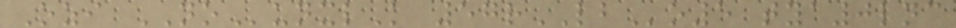Ozi NOunxlK 57rLBo5 tya0lnc
